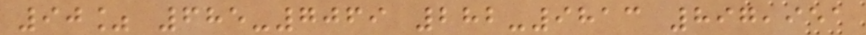90% 685-7069 282-9813 897,951
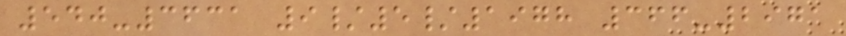540-3631 9/5/1978 366-2971
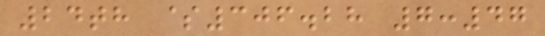24th $306.28 7:47
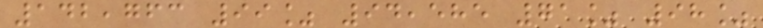142,763 99% 94,585 71% 98%
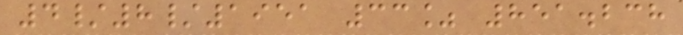4/8/1951 33% 851.238
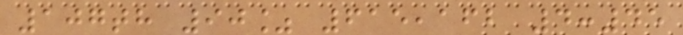107th 90% 615,162 4:45
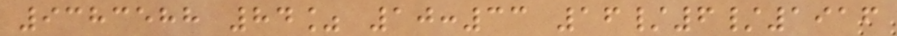9383588 84% 10:33 16/6/1916
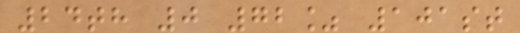24th 0 72% 101st
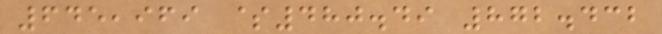645,969 $480.49 872.432
